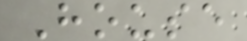House
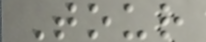Tour
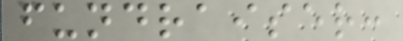fundraiser:
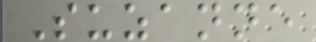Suzanne
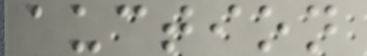auction
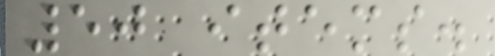50 items.
